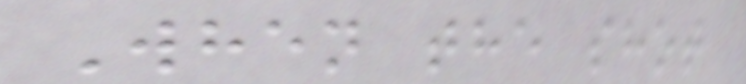When the shot
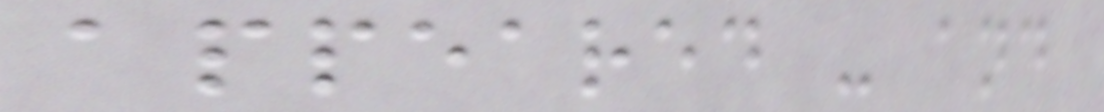appeared - and
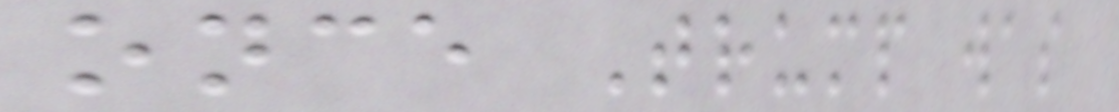once Trump was
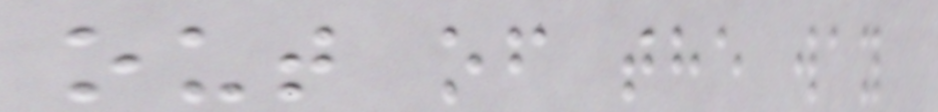out of the way
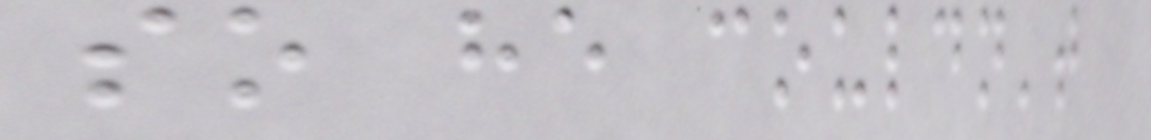so he couldn't
